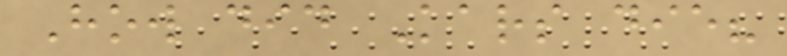How did Kars die?
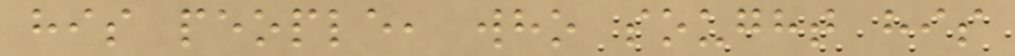his people, who sought his
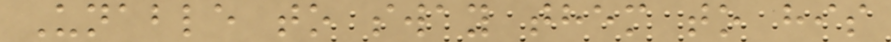Unable to sway them to his
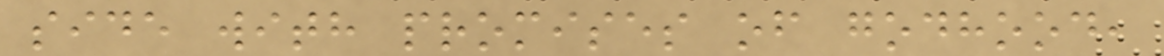side with promises of godhood,
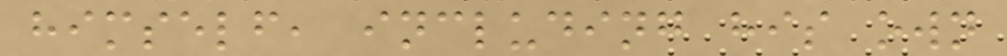himself, including his own
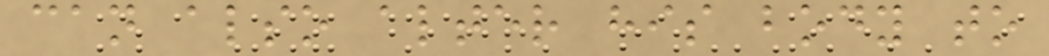can also alter his body to
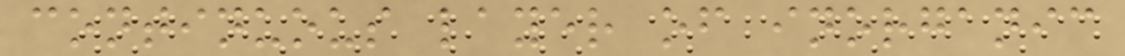continuous layer of inorganic
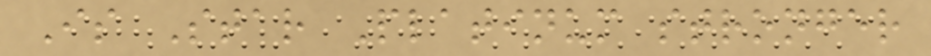Is Star Platinum stronger
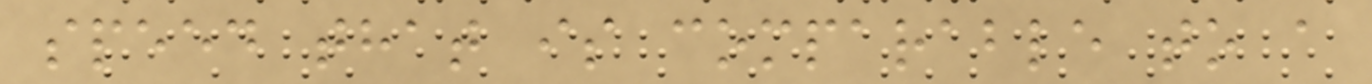speed that is comparable to a
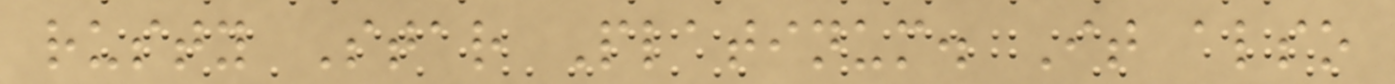rusty Star Platinum. It also
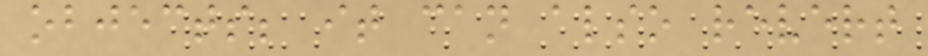objects; it can also revert
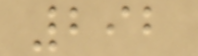292
